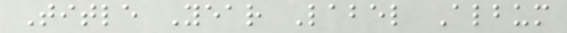Title Year Label Album
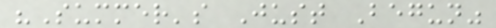"Summer's Just Begun"
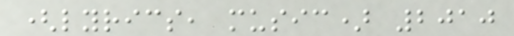(lyrics, music) 2010
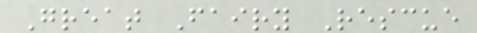Great Fairy Rescue
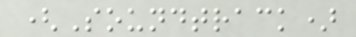(Soundtrack)
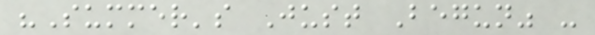"Summer's Just Begun" -
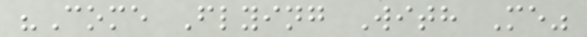"Come Flying With Me"
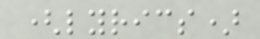(lyrics)
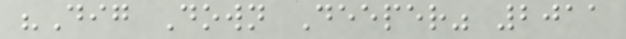"Dig Down Deeper" 2011
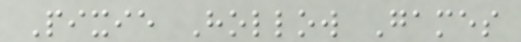Pixie Hollow Games
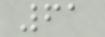61
